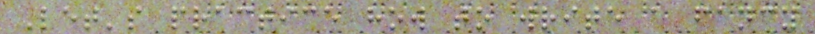Let's practice how to write a fancy
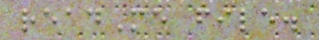readMe file.
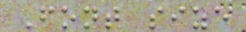Font size
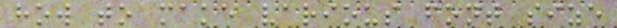how to make various font size
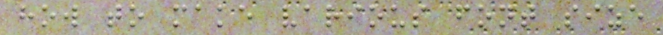how to make various font size
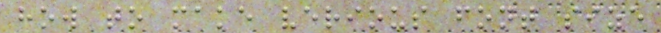how to make verious font size
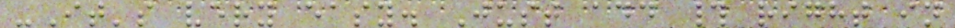-It's very easy. Just add # right in
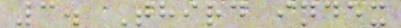3. Third index
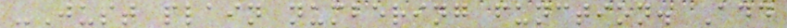-Just plain numbering function. Add
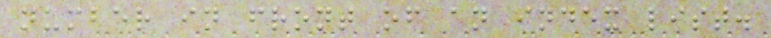number in front of an index list.
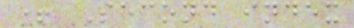+ Second index
